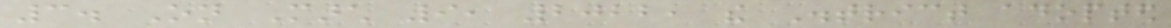3. On March 9, 2022, the District adopted
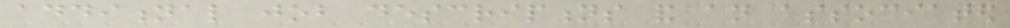additional job descriptions and an associated
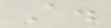A.
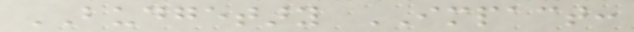BUDGETARY IMPACT:
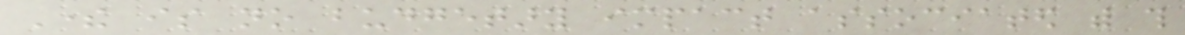There is no budgetary impact associated with this
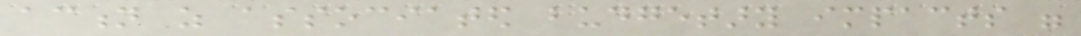action as associated budgetary impacts were
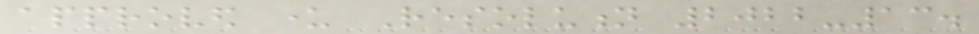approved under Resolution 2022-13.
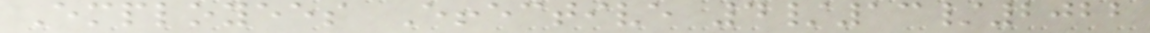Employees Effective 4/13/2022
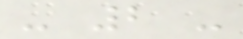- 2 -
